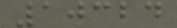10324
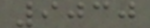9030
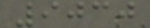9030
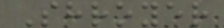Shroyer
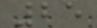25
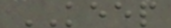KEEP
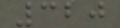320
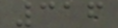316
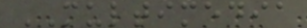MULTIMEDIA
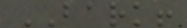BARK!
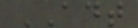ADT
